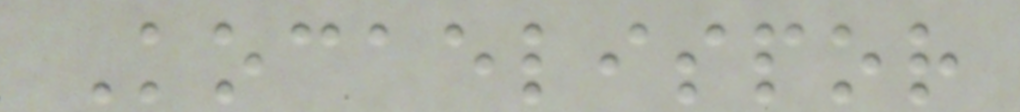Kocaelispor
